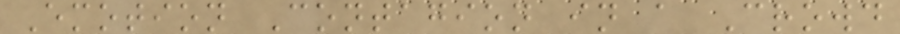Emotion Contagion in a Crowd
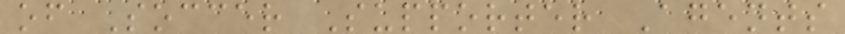of Soccer Supporter Agents
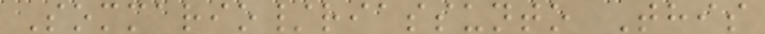Sommario/riassunto This
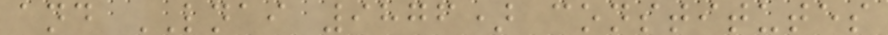and LNAI 9876) constitutes
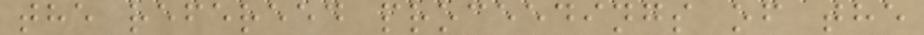the refereed proceedings of the
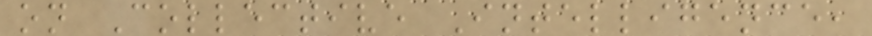on Collective Intelligence,
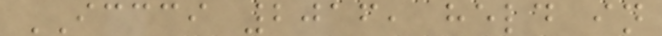ICCCI 2016, held in
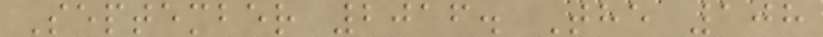September 2016. The 108
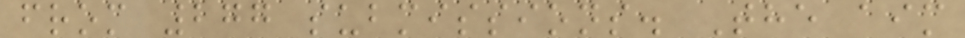from 277 submissions. The aim
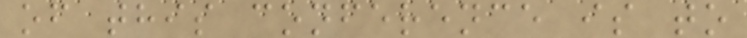of this conference is to
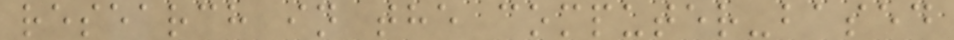research in the computer-based
